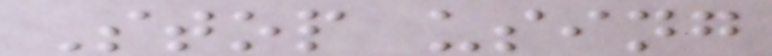Stop using
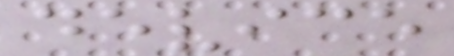device
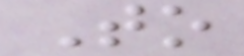To
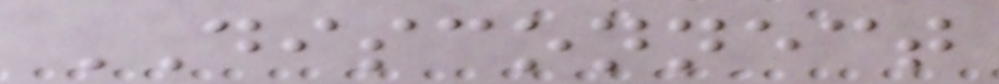DISCONNECT
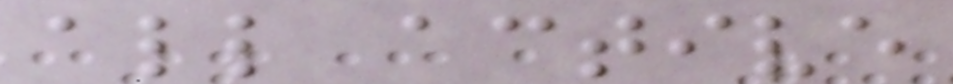all active
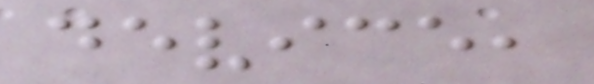device,
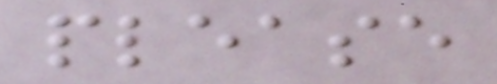please
